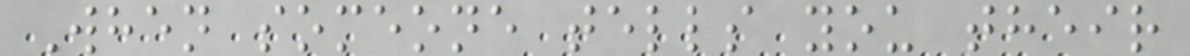When someone tells you their
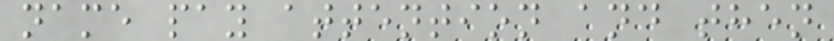name pay attention and then
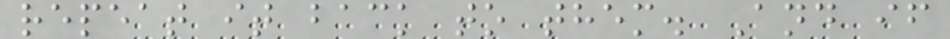repeat it back to them. And if
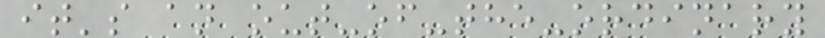it's an out-of-the-ordinary
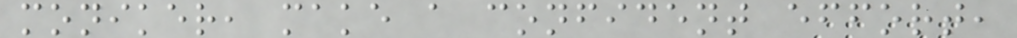moniker, make a confident effort,
